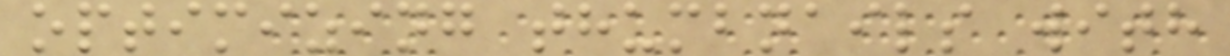optimizing thumbnails with
